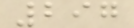297
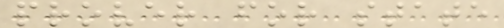prover for state
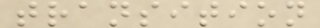transition
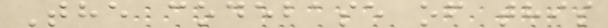The codebase of this
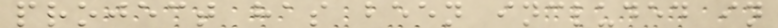project has been included in
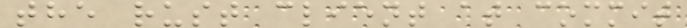the rust client at commit
